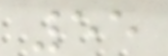55
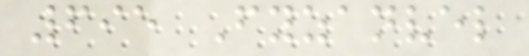695 Fyzanvel
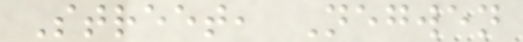Street, Negwen
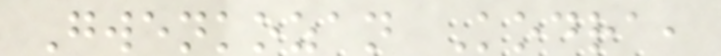Gwenkozan Kodra,
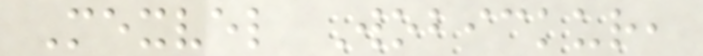Mexvel Wobickur,
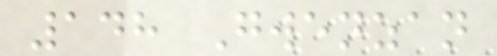148 Gwenzan
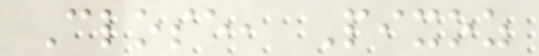Close, Pixoz
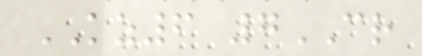KZ6 7CR
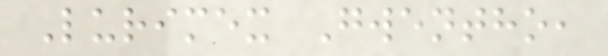Lurimex Gwentho,
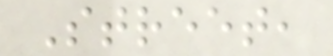Street,
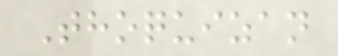Thoquizan
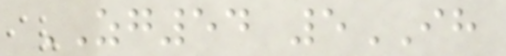ZG54 5IH
